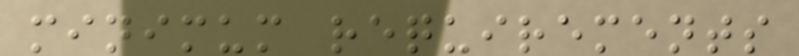minimum requirements
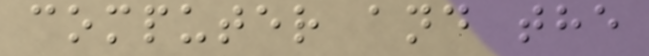computer and the
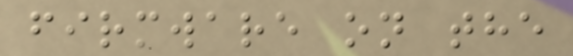firmware on the
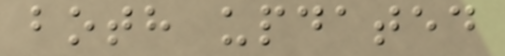both updated
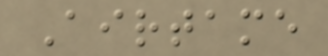Airtame
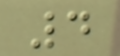4
